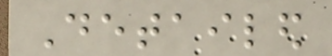Detailed
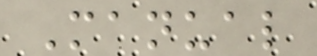Manual
